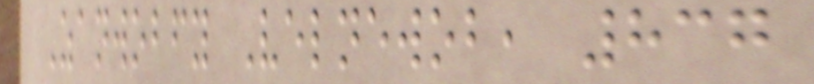Zanwobfy Velnewob, 837
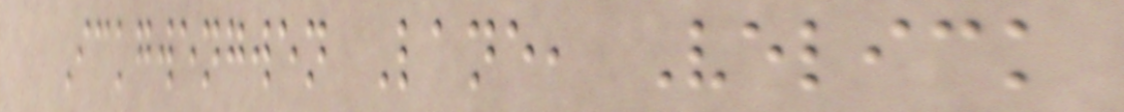Ickgwengwen Lane, Velick
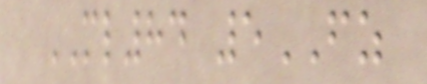ML84 5FZ
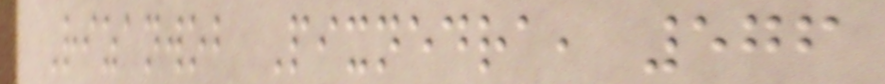Rizanwob Pixnedra, 576
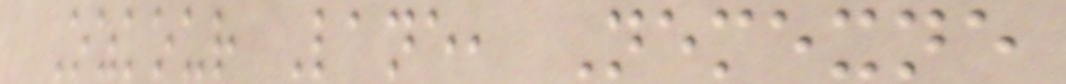Ozkour Lane, Nemexne
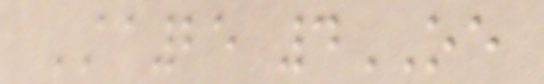AA25 4OE
